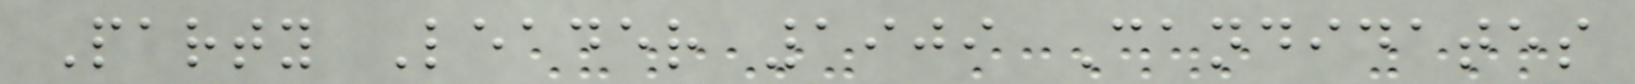Party Leader 1909 Candidates
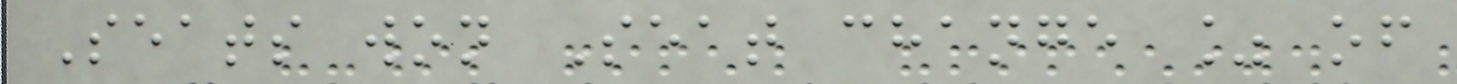Seats won Seat change % of
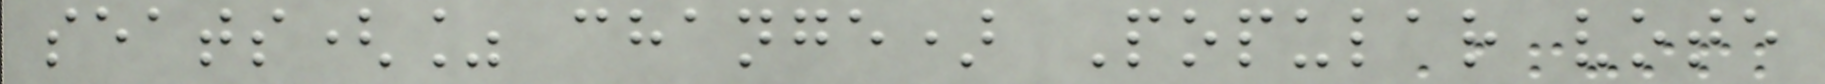seats(% change) Popular vote
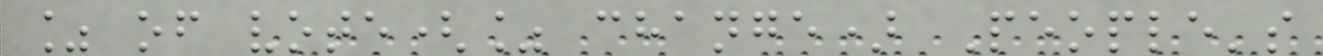% of vote(% change) People's
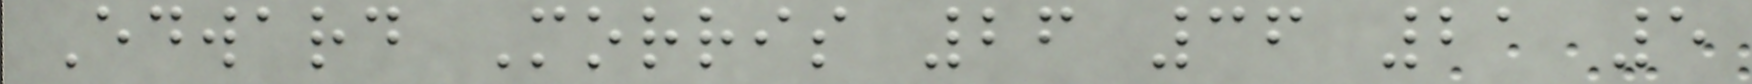Edward Morris 26 36 21 5
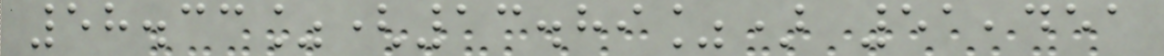58.33%(13.89%) 51,451
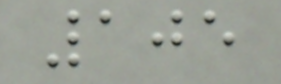105
